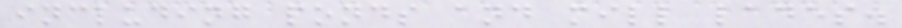including ponds and mill lades.
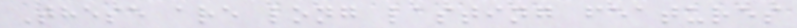These are long lasting features
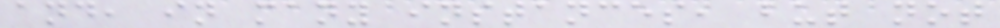and, in many instances, but not
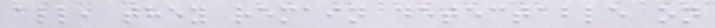all, they remain detectable on
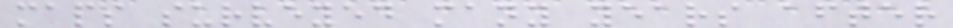maps surveyed many years after
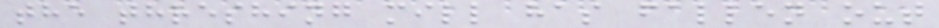the threshing mill has fallen out
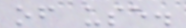of use.
